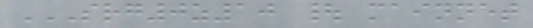SRG0Z10 | MAINNET
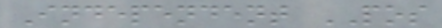Independent POS
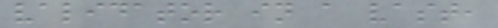validator in a vast,
